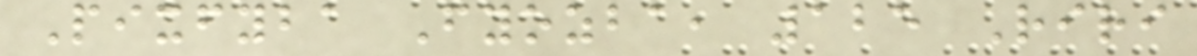Pixfyba Fyozba, 125 Riri
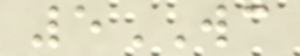5WC
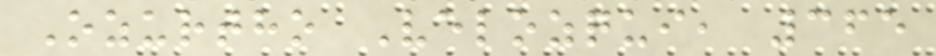Ozurtho Velozqui, 365
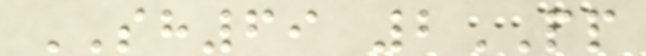SH69 2PP
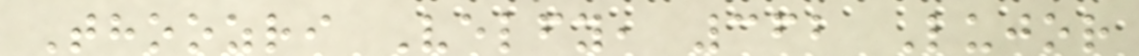Thoozri Velfy, 362 Lujor
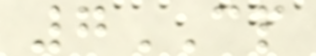7CP
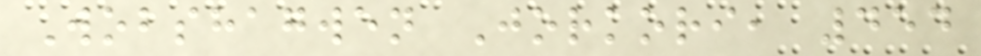Wobshagwen Jorkori, 454
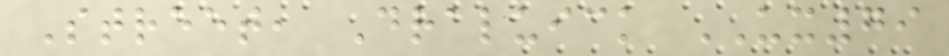Street, Draluick UX79
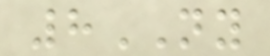8NY
